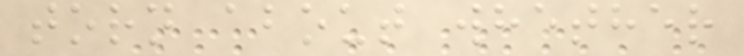torn about whether
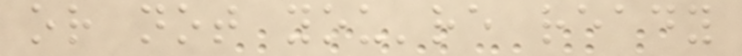or not you're ready
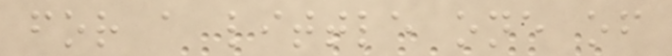for a little one of
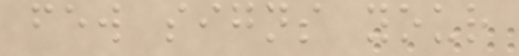few signs your
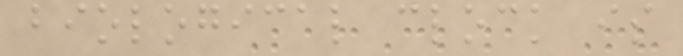biological clock is
